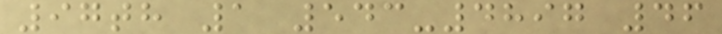97th 1 543-4897 46
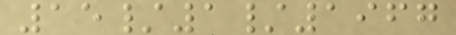15/1/1967
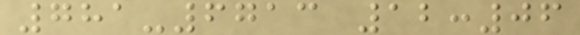781-6713 12:06
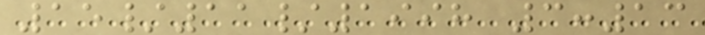15/11/1998 3:13
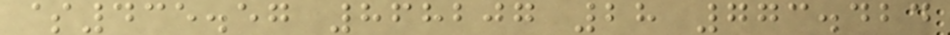$435.57 868207 28 773.424
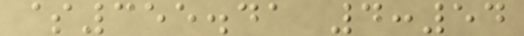$355.41 4:54
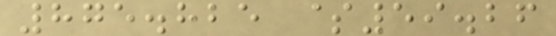875.825 $59.26
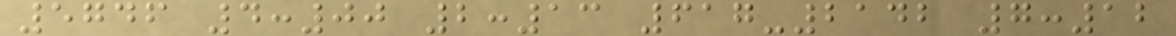5746 4:00 2:13 617-2142 7:12
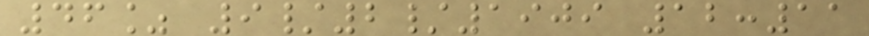46% 9/2/1909 12:11
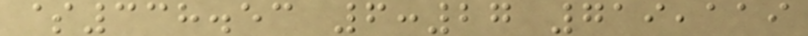$338.53 6:27 719,119
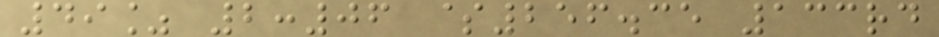49% 2:06 $256.35 133rd
